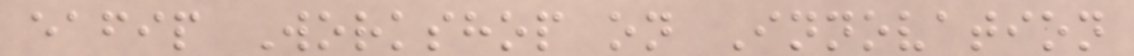eafip Workshop on Innovation
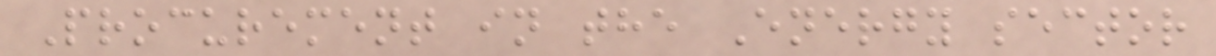Procurement in the Energy sector
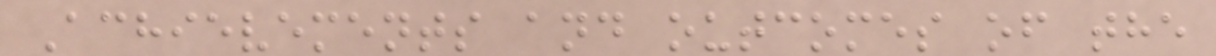Achievements and outcomes of the
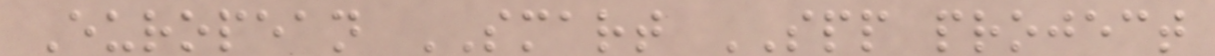European SMART SPP project
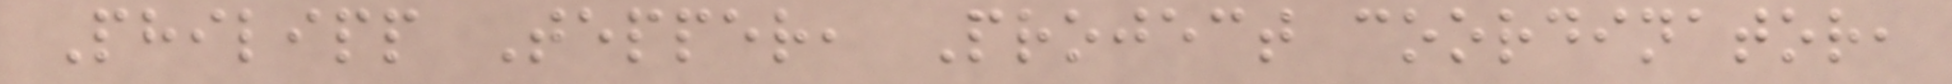Philipp Tepper, Project coordinator,
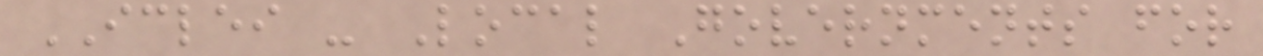ICLEI - Local Governments for
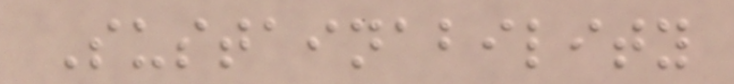Sustainability
